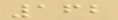162
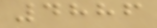4886
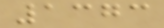1373
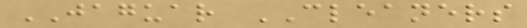JAGUAR CLEANERS
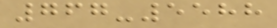767-5588
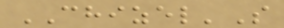CHIZEL'S
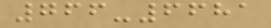766-6681
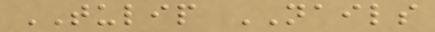TULIP NAILS
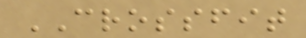CROSSFIT
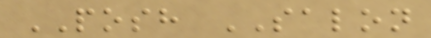POSH SALON
